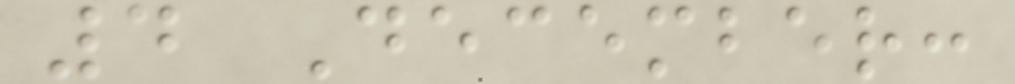4 December:
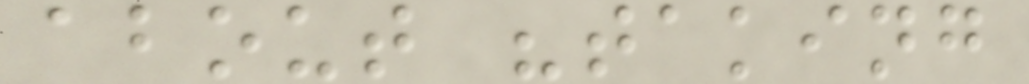about "taking
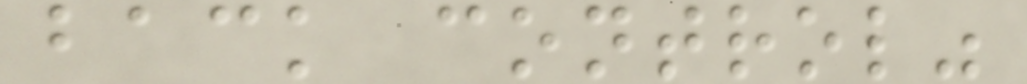back control"
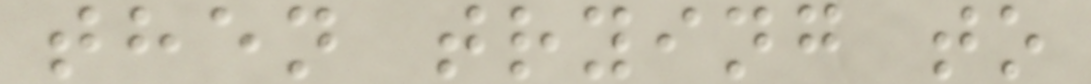then trying to
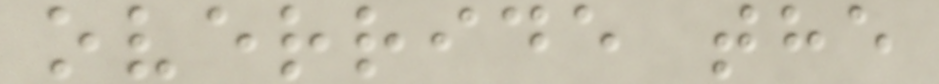override the
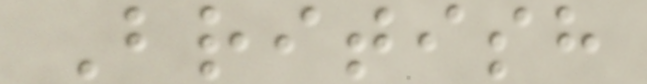British
